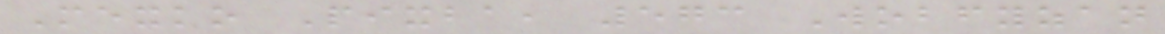Mexko Pixba, 573 Wobfyzan
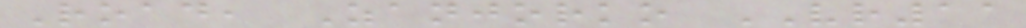Road, Zanjorko VR11
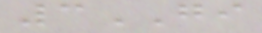3GI
